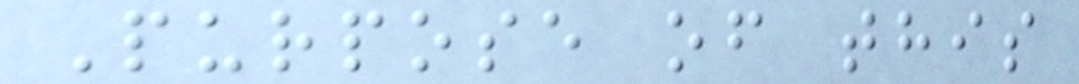Purpose of this
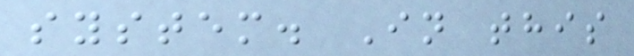system. In this
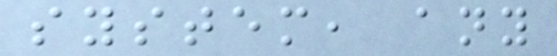system, any
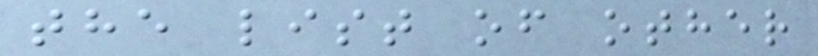the list of other
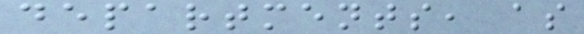departments, as
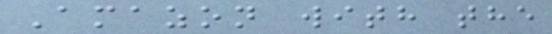Amazon with the
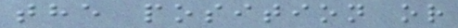the position or
